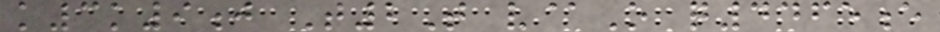k3k9j T2T v@O q4465e
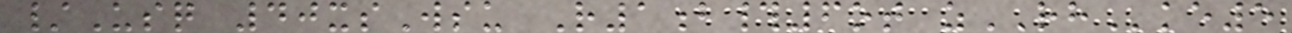/Usq 40xsWsu R1b#6ot zRHke5
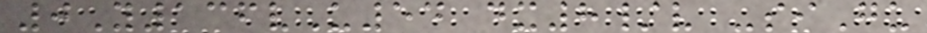0Y136vU54 dx8/v -siGu
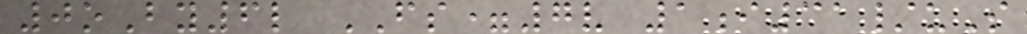0oBy6l FS=7v 1i31/uS
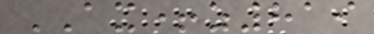AX+z819
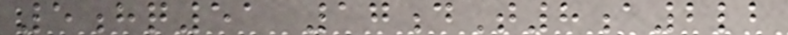5hq51 17dT8a2lb
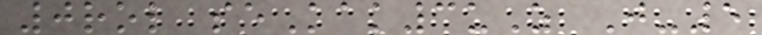0rol seKak3uZ J-5
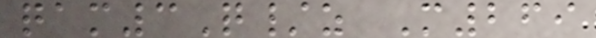qam3Q/z M269
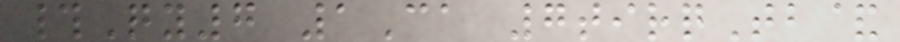#Qy7 1Ca 7tirqTb&
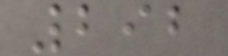292
